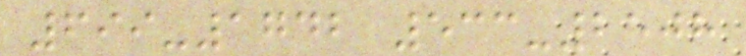699-1742 533-2508
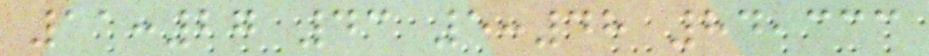11:27 43 5:48 84,333
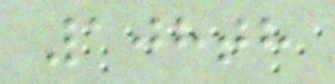108th
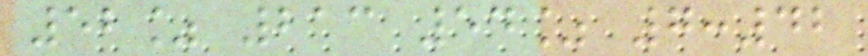52% 213 54% 7:42
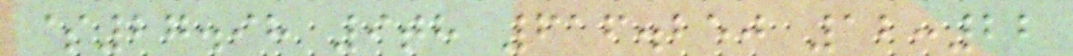$27.98 9th 616.250 12:22
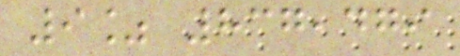9% 837,479
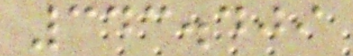343.409
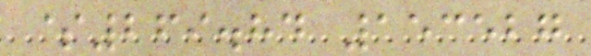$269.84 153527
